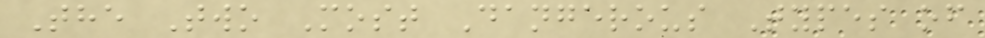The Two Most Dangerous Types of
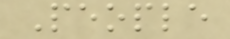People
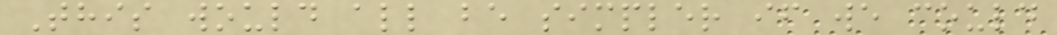This would all be simpler if we could
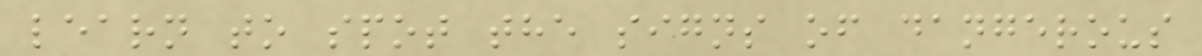learn to spot the signs of dangerous
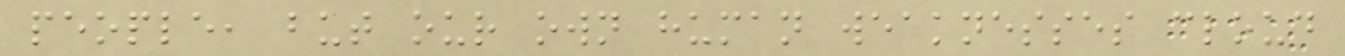people, but our own human weaknesses cloud
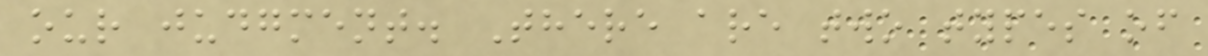our judgment. There are two types of
